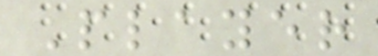Player
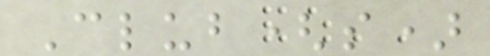Club(s)
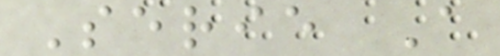Serie A
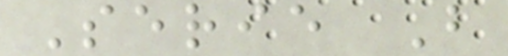Serie B
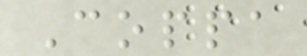Coppa
